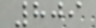809
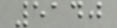5140
